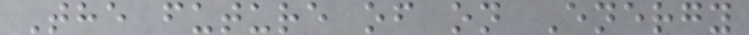The future of on Energy
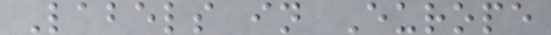Labels in Europe
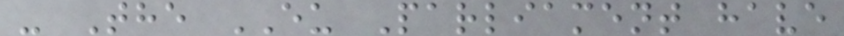- The EU Parliament have
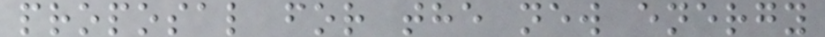proposal for the new energy
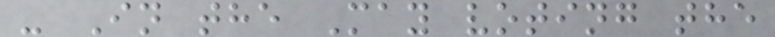- In the May voting the
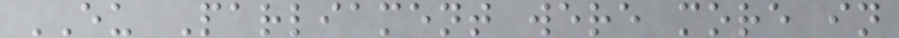EU Parliament were more in
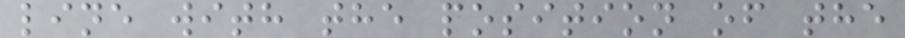line with the position of the
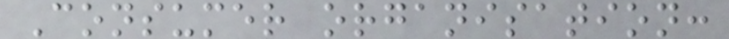Consumer organisation:
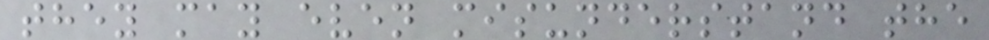they may even misunderstand the
